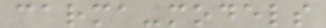carma-models
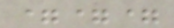===
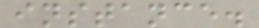instance.
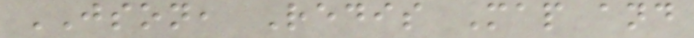JSON, Redis Map and
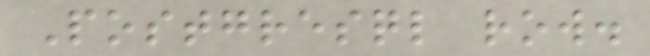Postgresql row.
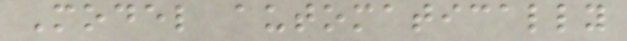Model automatically
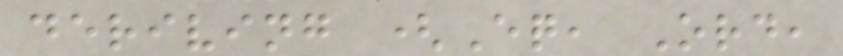deriving (Eq, Ord,
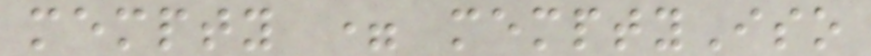mempty = memptyIso
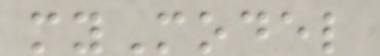myModel
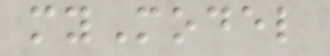myModel
